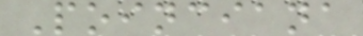Poinciana
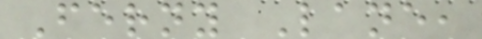Ferny Lane,
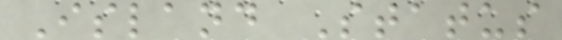Island Status
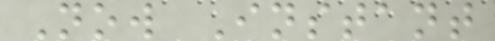Now Instant
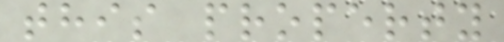this property
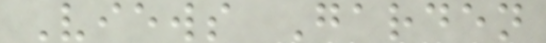Views Garden
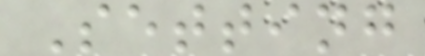Setting
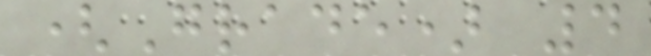(Grade) 4
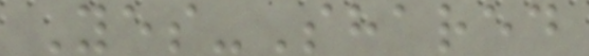Yes-Shared
